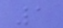1
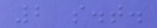2 s.t.
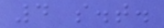4 s.t.
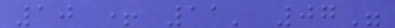10 + 11' 07"
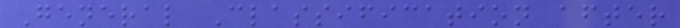General Classification after
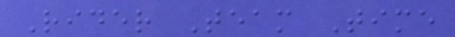Rider Team Time
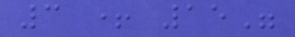3 + 15"
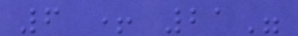6 + 21"
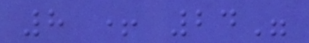8 + 24"
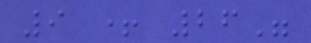9 + 26"
